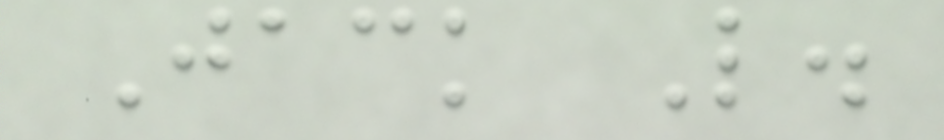Jack L.
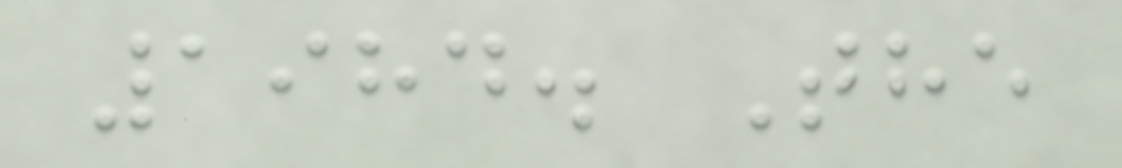1984. The
